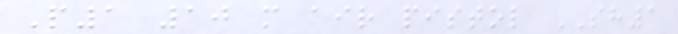P1 10 m air pistol SH1
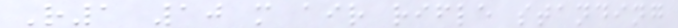R1 10 m air rifle standing
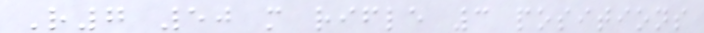R7 50 m rifle 3 positions
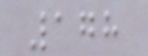178
